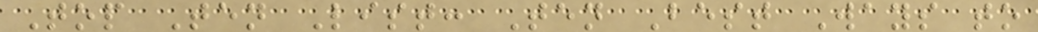Top Ten List: Ten Best Ways to
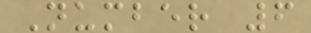Number 6
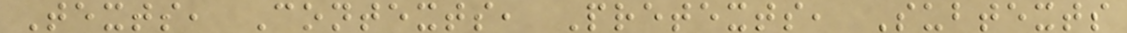Texts, Contexts, Pretexts, Subtexts
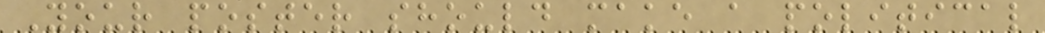Your poster should make a political
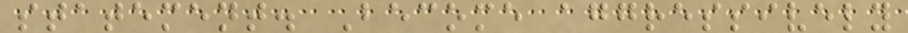statement. Become aggressively
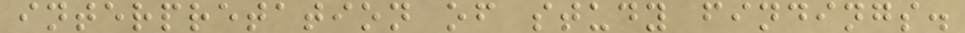interpretation of study findings.
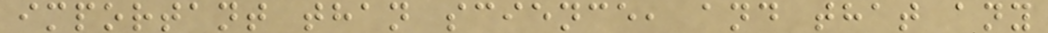important than science, and that any
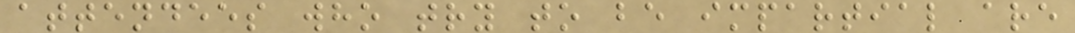attendees who try to be impartial are
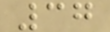37
